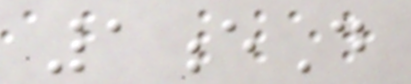1eD
